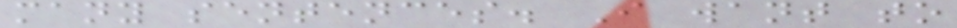many sentences. I want to
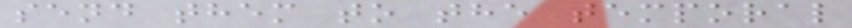send them to the temporal
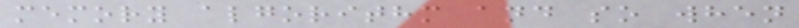memory algorithm and so when
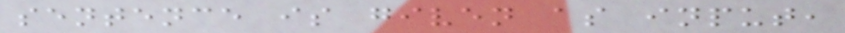sentence is given as input,
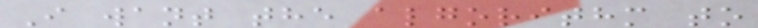I want the algorithm to
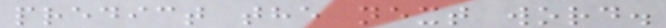predict the next word.
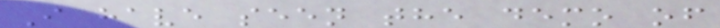I have seen the demo of
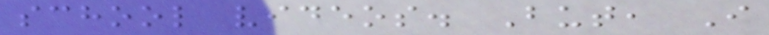school videos. But, I
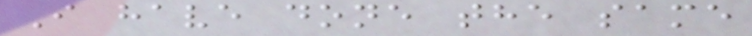I have done the same
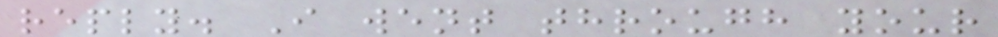reply. I went through your
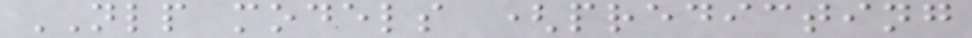NLP models (predicting
